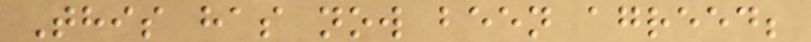This has now been agreed;
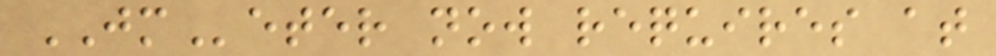JMeter now requires at
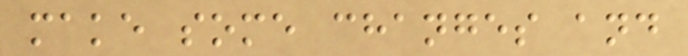make some changes and
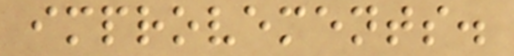improvements.
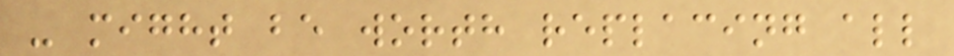- might be worth replacing all
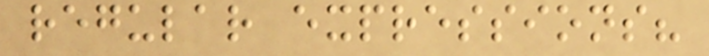regular expressions?
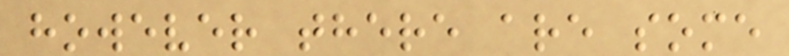however there are some
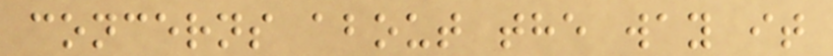concerns about the way it
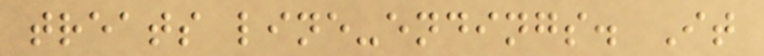treats line-endings. It
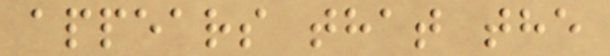appears that the
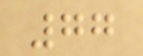77
